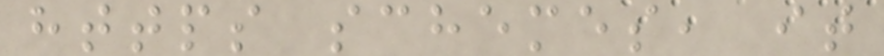https schemes, it
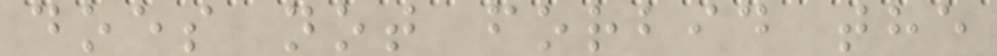does not forbid the
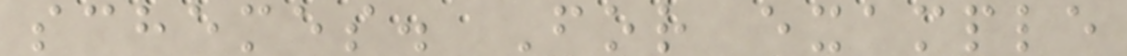schemes. For example
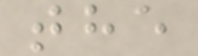the
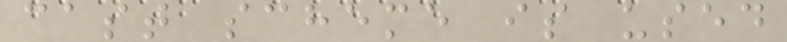cast scheme is used
